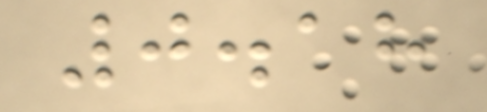0.18
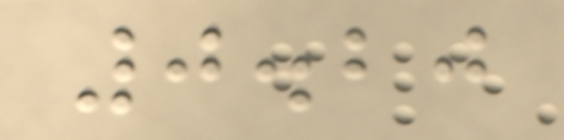0.20
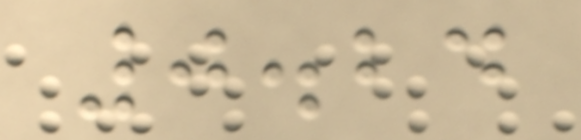0.24
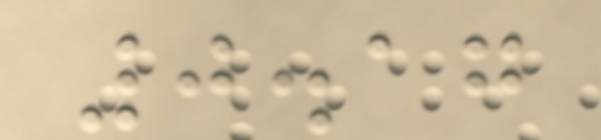0.17
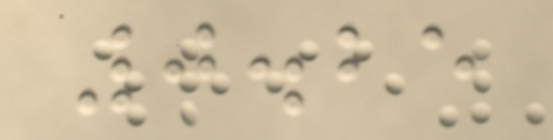0.25
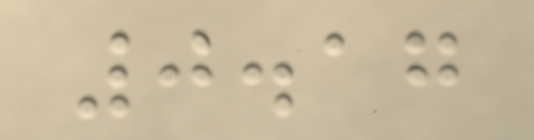0.17
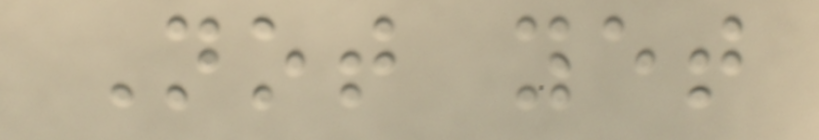Not yet
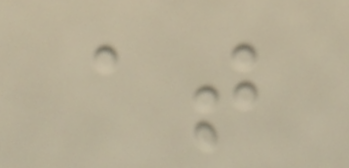at
